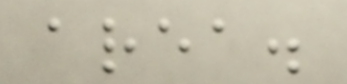area.
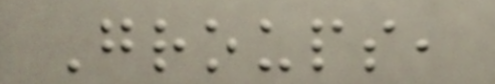Groups,
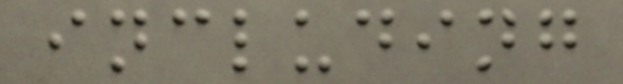including
